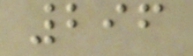296
